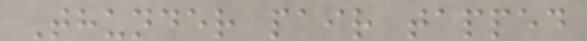Thunder pair tapped
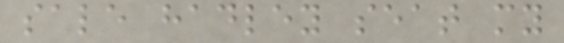sale hadley seat my
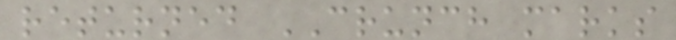returned CRUNCH marks
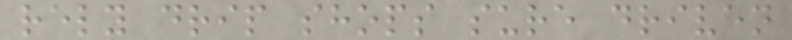rely drip shops sure driven
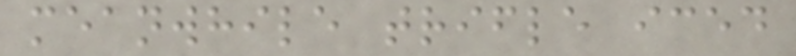meanwhile trifle iced
